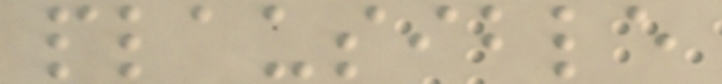plausible
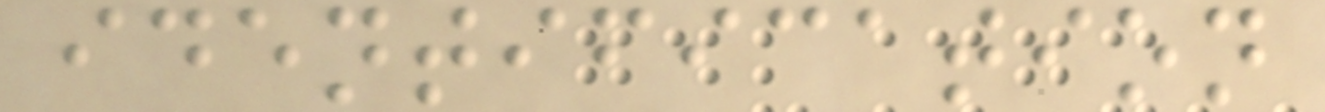identification
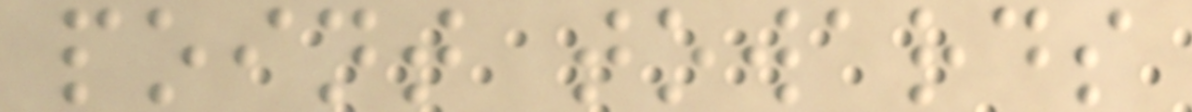point towards
